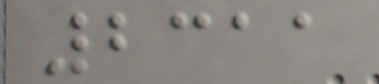2311
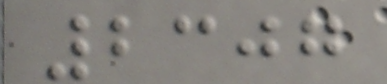2307
